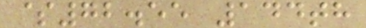$72.55 144th
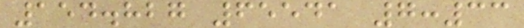154.827 65541 7:33
